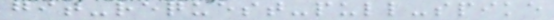git-request-pull-spike
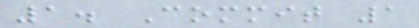1. Commit 1
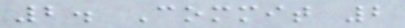2. Commit 2
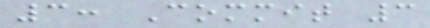3: Commit 3
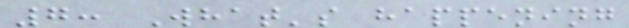7: What's happening
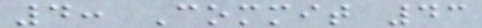4: Commit 43
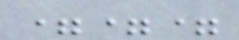===
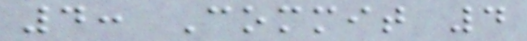4: Commit 4
